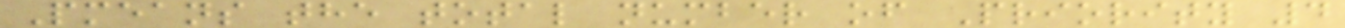Pmeans the total number of Priority 4
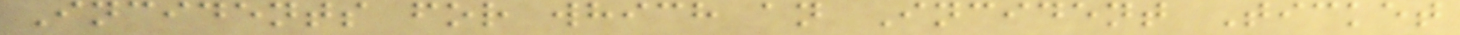Incidents for which an Incident Ticket
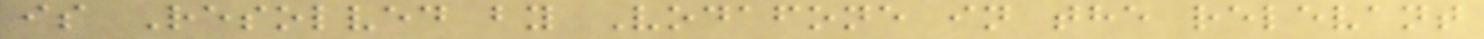is Resolved by Vodafone in the relevant
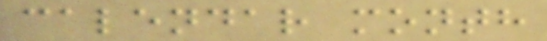calendar month
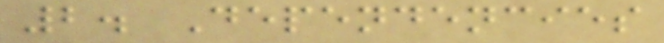2. Dependencies
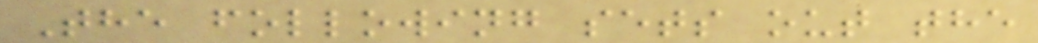The following sets out the
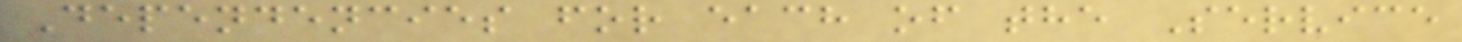Dependencies for each of the Service
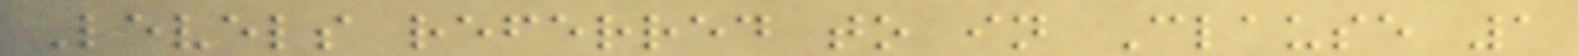Levels referred to in Clause 1
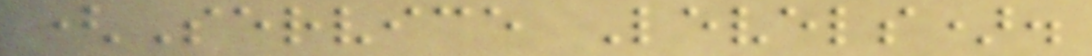(Service Levels).
